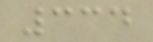334
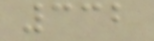332
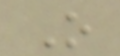O
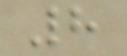8
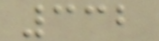332
